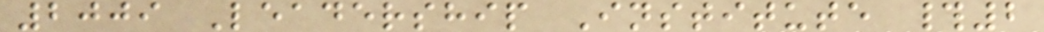2009 Leadership Institute #2
